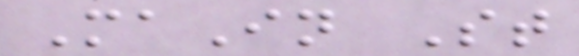MaIn St
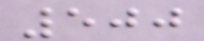500
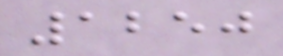1250
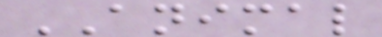ANIMAL
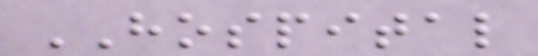HOSPITAL
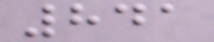841
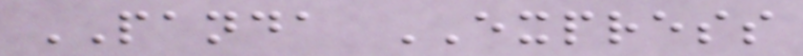PANDA EXPRESS
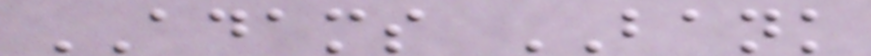ADAMS BANK
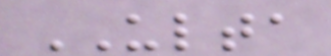ULTA
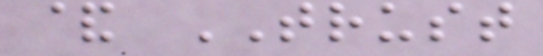& TRUST
